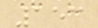153
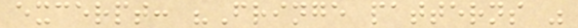excerpt: "Fringe patterns "
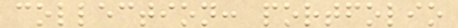collection: portfolio
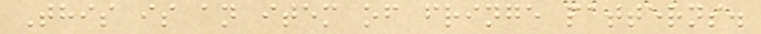This is an item of fringe patterns.
